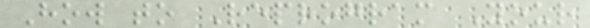How to Reprogram Your
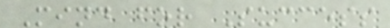Mind for Success
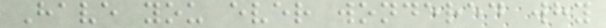Have you ever wondered why
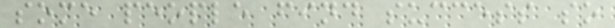some people find success so
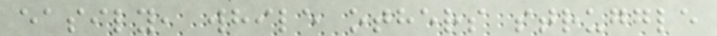easily, while others struggle
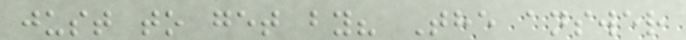just to get by? The answer
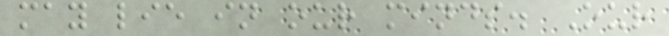may lie in our minds. Our
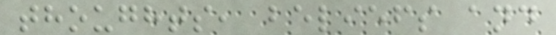thoughts, beliefs and
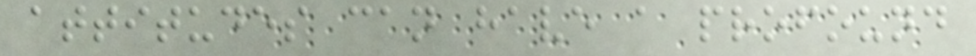attitudes can have a profound
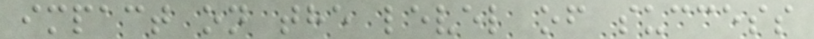impact on the level of success
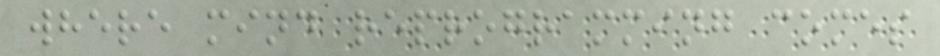where mind reprogramming comes
